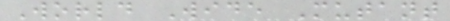World Wide Mutant
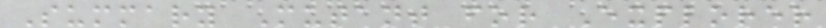Summary Mutant for Explorer
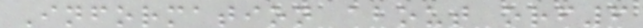Information about orf6
